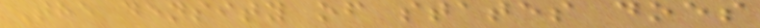The density of states does
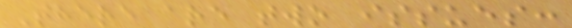There are two issues:
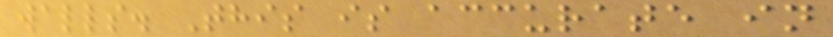walls. This is accurate in
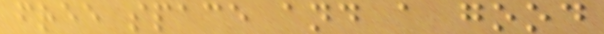free space and a good
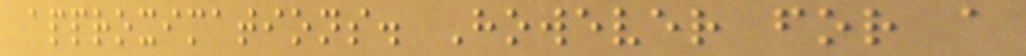approximations. However for a
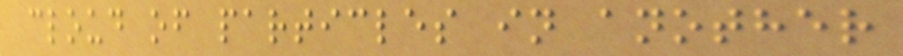cloud of particles in another
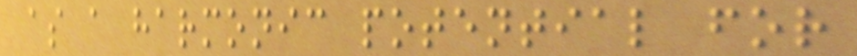as a harmonic potential for
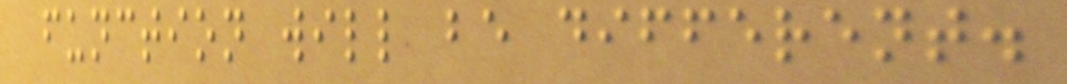function will be different.
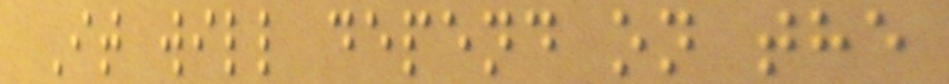It will depend on the
